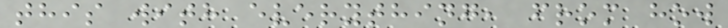this with everything, from how
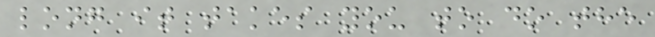long it takes you to do the
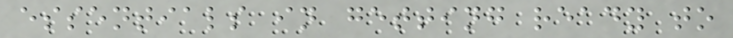essentials in getting ready to
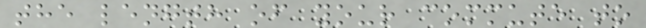the length of your commute to
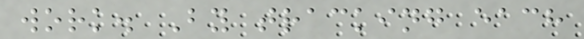work. By tracking each
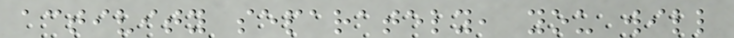activity separately, you will
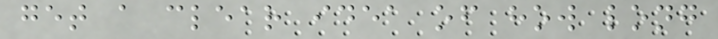get a clear idea of how long
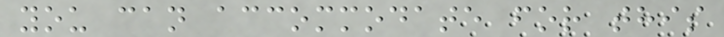you can accommodate for this
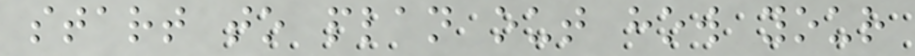start to plan out how your
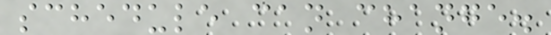schedule can change.
